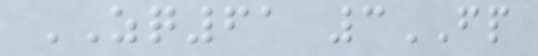ZQ61 3FP
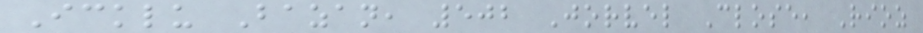Icklu Bazan, 502 Jorvel Close, Rioz
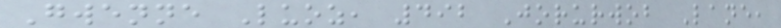Gwenne Luoz, 492 Jorurwob Lane,
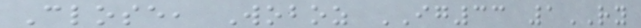Close, Woboz IG33 1RY
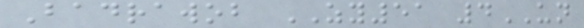Badrawob ZY51 4UN
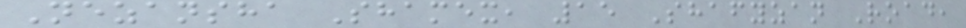Nezansha Shamex, 15 Shafyzan Road,
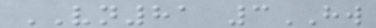VN81 3HW
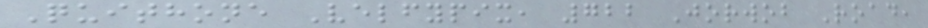Quithone Velfypix, 722 Jorwob Road,
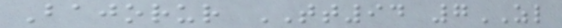Bajorur TT94 7ZL
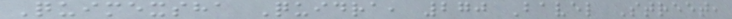Quimexsha Quidra, 270 Bavel Street,
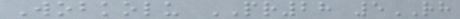Wobkolu PR28 5RH
